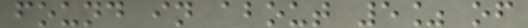found in about 5% of
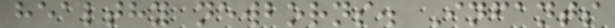healthy newborns. Infants
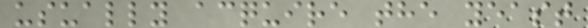usually acquire the yeast
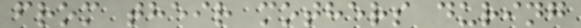from their mothers during
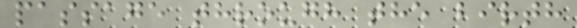passage through the birth
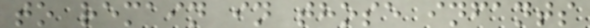to remain in those infants
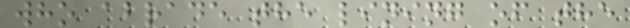who abrade the lining of the
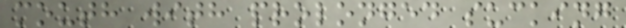mouth with prolonged sucking
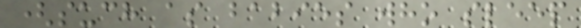(such as babies who sleep
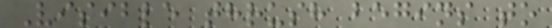Visible thrush begins to
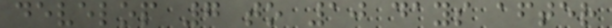develop 7 to 10 days after
